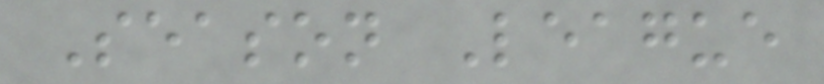Season League
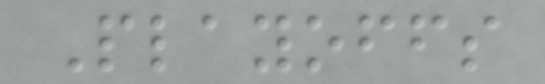Playoffs
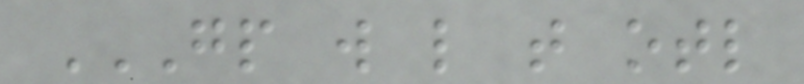GP W L T OTL
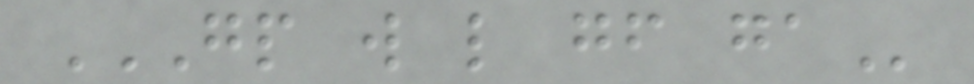GP W L GF GA
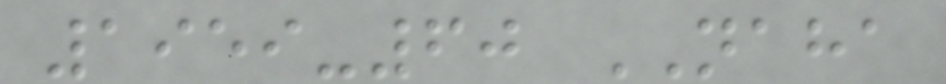1959-60 NAHA
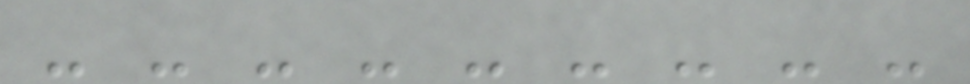- - - - - - - - -
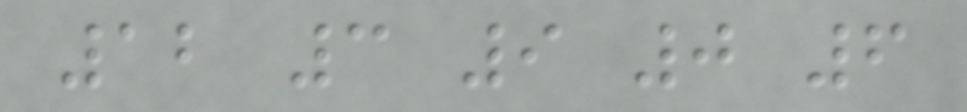12 3 9 0 6
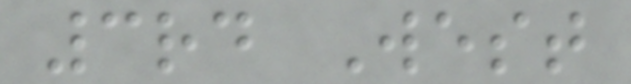3rd West
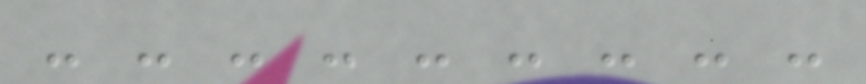- - - - - - - - -
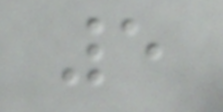5
